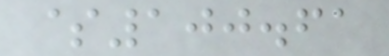$100.61
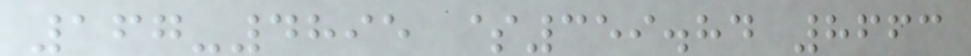167-4895 $359.84 8663
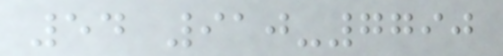54 910-7790
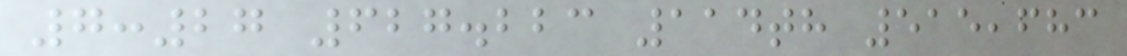7:27 627.223 114th 515,683
